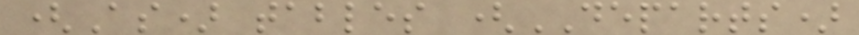(As) tables (DEPARTS)
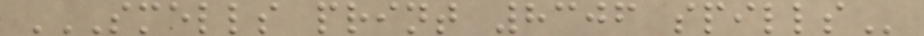SMELLS PRINT 8306 SPILLS
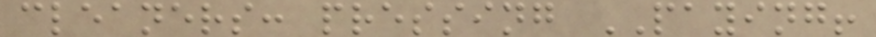cleaners: pressing PAYING!
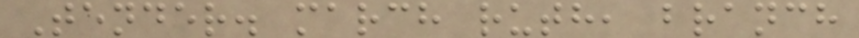Tender. march ruth, branch
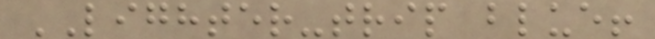LIGHTER-trip blue!
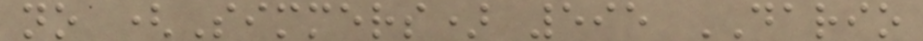no (Simmers) 595 DARIO
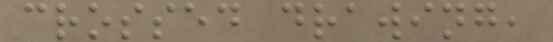crossed drawing,
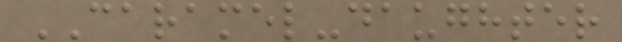CARAMEL-daughter
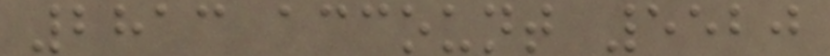2813 account 5520
